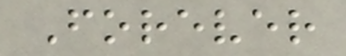Forever
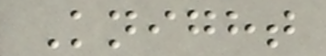Knight
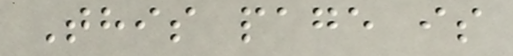This page is
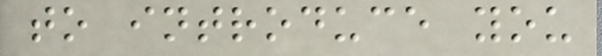to introduce you
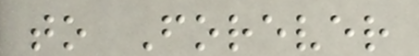to Forever
